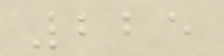225
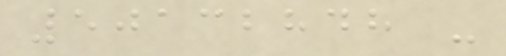50132848 -
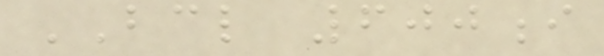BCL 600i
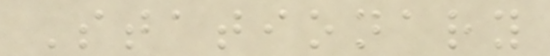Stationary
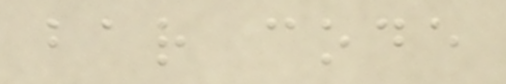bar code
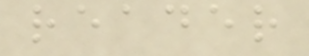reader
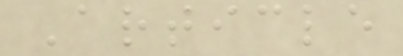Article
